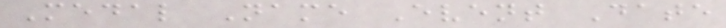Medal Name Event Date
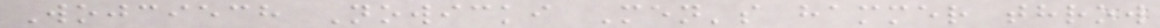Wojciech Nowicki Men's hammer throw
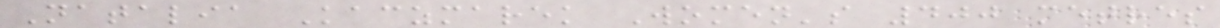Natalia Kaczmarek Women's 400 metres
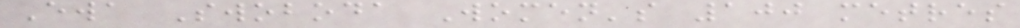Ewa Swoboda Women's 100 metres
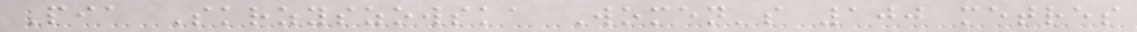Pia Skrzyszowska Women's 100 metres
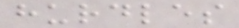hurdles
